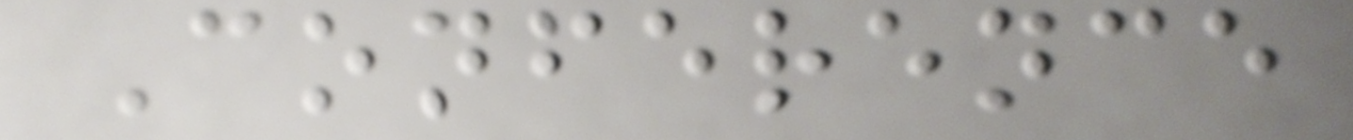Conference
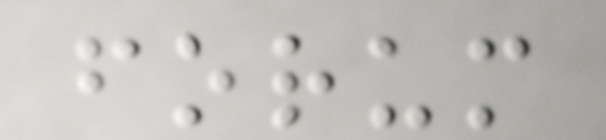forum
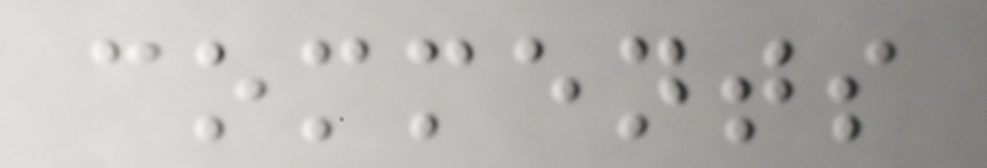comments
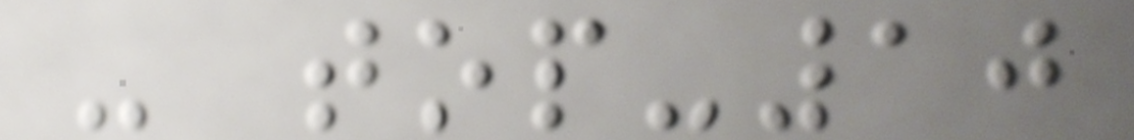- top-10
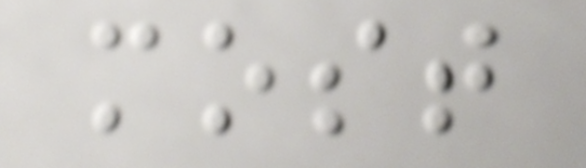most
